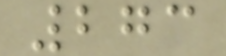273
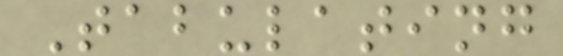Tabulating
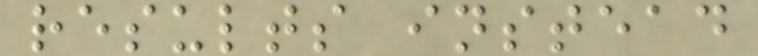results instead
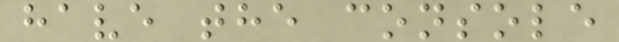have the console
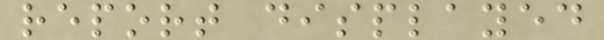report displayed
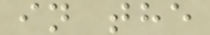in the
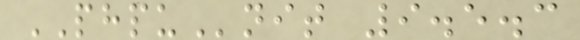PHPUnit 9.5.3
